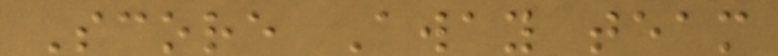Score Away team
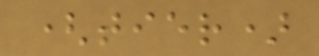(tier)
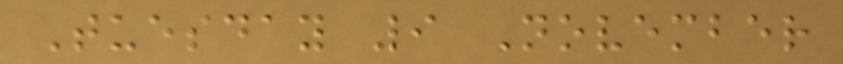Tuesday 9 November
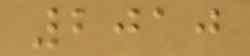2010
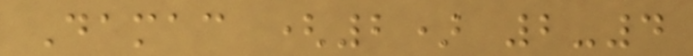Damac (2) 2-4
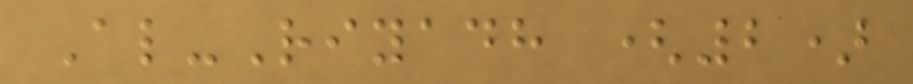Al-Riyadh (2)
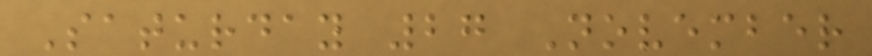Saturday 27 November
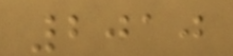2010
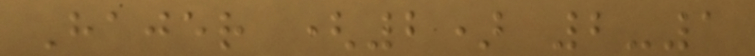Hajer (2) 2-1
